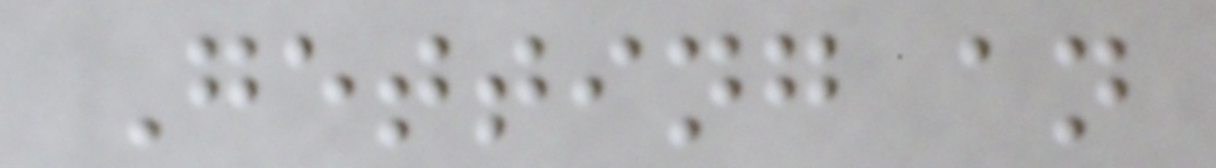Getting an
